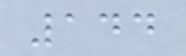144
